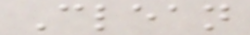Clean
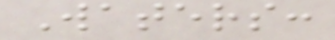Waters:
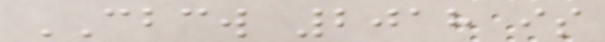CBCW 2018 is
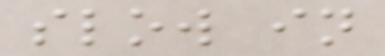slow in
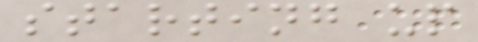starting up
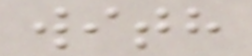with
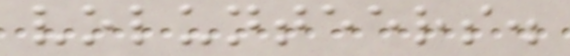volunteers.
